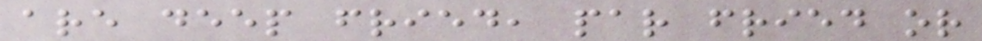are deep fried, par fried or
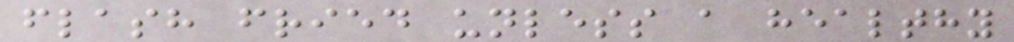flash fried unless a healthy
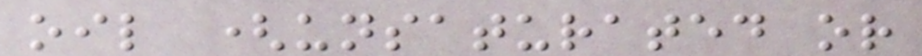oil (unsaturated or
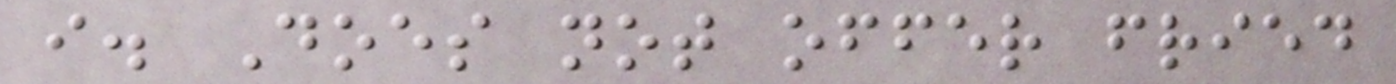i. Does not offer fried
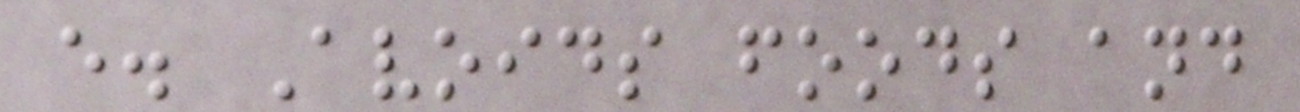e. Avoids foods and
